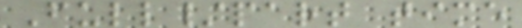Full/part time
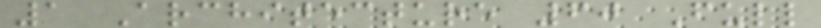1 Architecture 60 Full
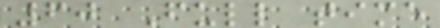60 Full time
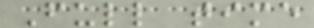Full time
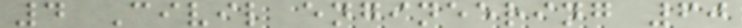4 Civil engineering 60
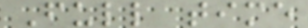Full time
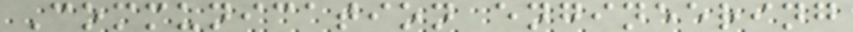Communication engineering
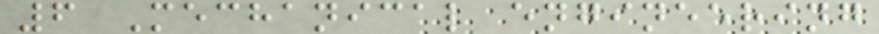6 Mechanical engineering
